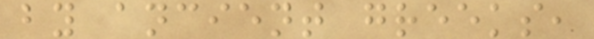by ancient greeks,
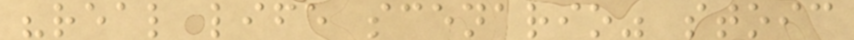"real life scenario" stoic
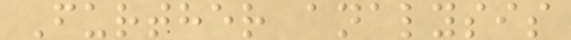Further analysis
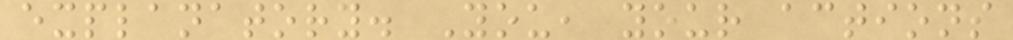explanatory. You, your actions
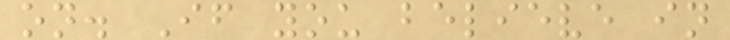on. If you believe in
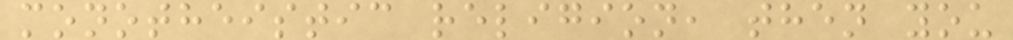monotheistic religion, then you
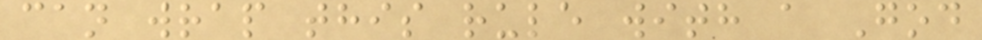can wrap this rule with a God
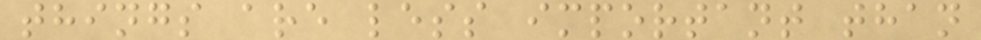things are less important than
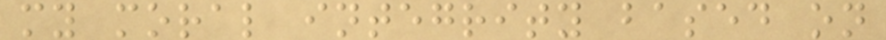my moral integrity based on
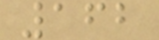162
